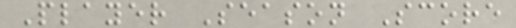Player Season Score
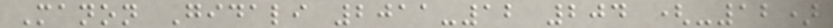Manon Gidali 2011-12 204 (-12)
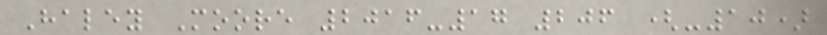Haley Moore 2016-17 206 (-10)
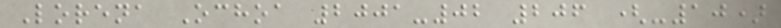Lorena Ochoa 2001-02 206 (-10)
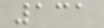131
